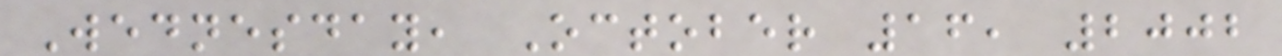Wednesday, October 16, 2002
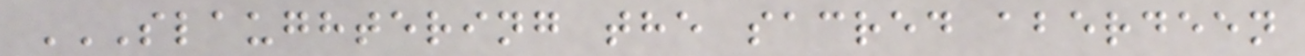SLAUGHTERING THE SACRED ABERDEEN
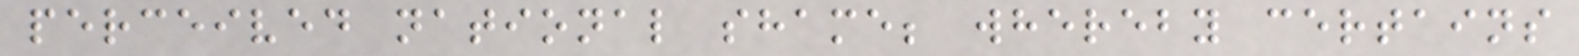perceived national shame; whereby certains
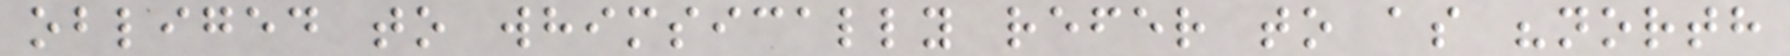obliged to whimsically refer to as "north
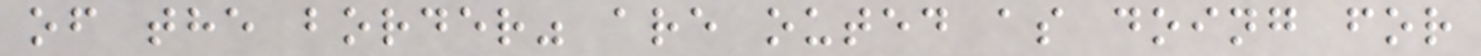of the border" are outed as doing for
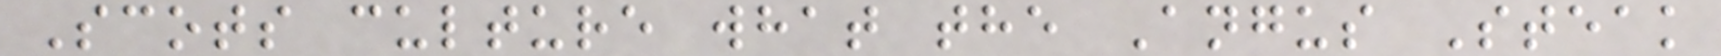Scots culture what the Angus Steak
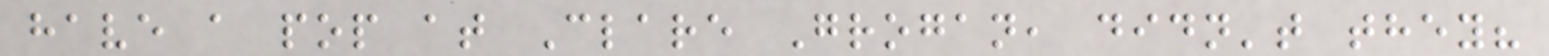have a pop at Clare Grogan, didn't they?
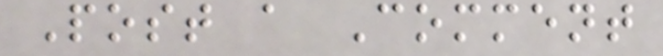Post a Comment
